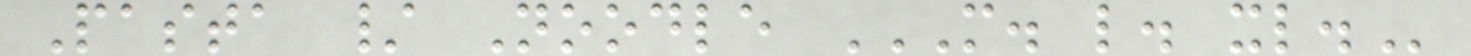Pasta / Noodle M. L. XL.
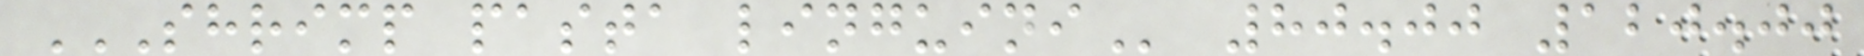SHRIMP PASTA LINGUINI 80.00 120.00
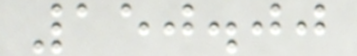150.00
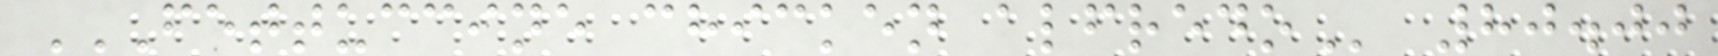FETTUCCINE CHICKEN ALFREDO 80.00
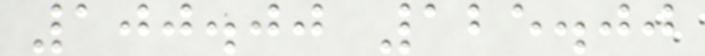100.00 125.00
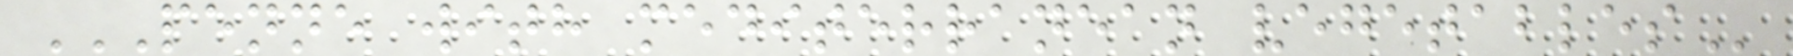PENNE WITH MEDITERRANEAN VEGETABLES
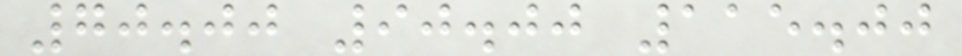70.00 90.00 115.00
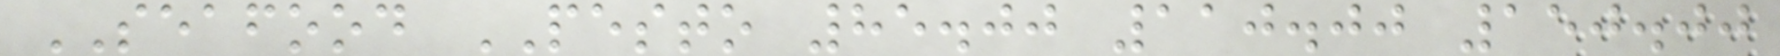SEAFOOD PESTO 85.00 110.00 150.00
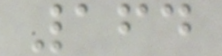164
